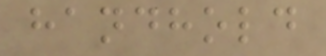handhold
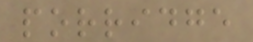porridge
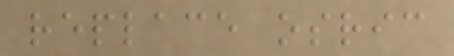replace osric
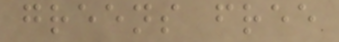greens free
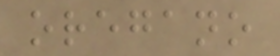oregano
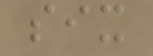six
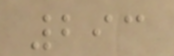293
